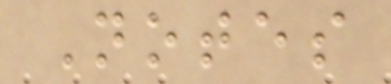Notes
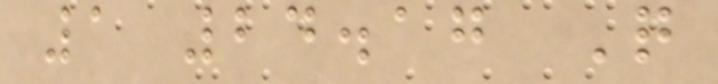1 24.17 Q
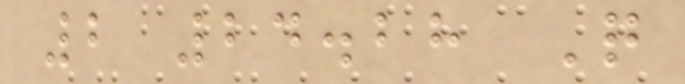2 24.28 Q
